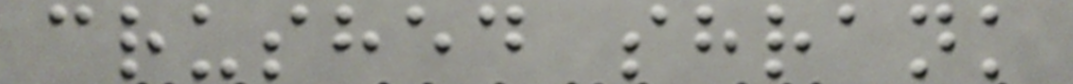crushed shrank
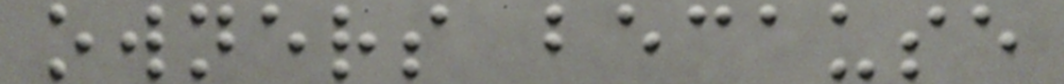owners because
